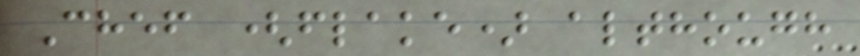Chef (flake) although
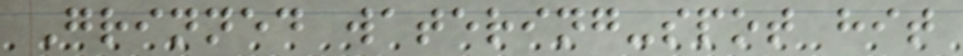Grinned watering-spot hit
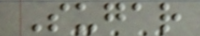Sugar
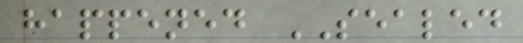happened SEALED
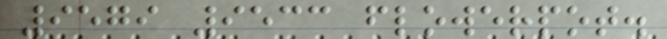9579 9533 flowerpot.
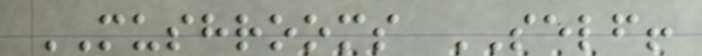MUSHROOMS SELF!
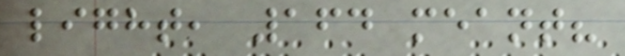light, 164 meant?
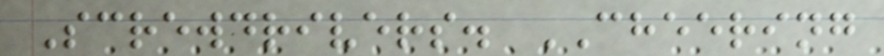Screwdrivers. CHEERING
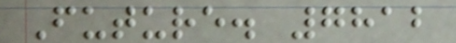Future. 7812
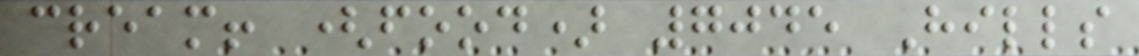cream! (food) 7045 Hills
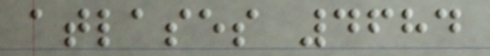atlases 4684
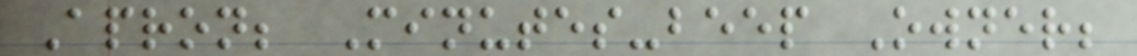Apron; Minutes-beep Owner;
